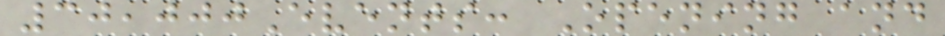30,000Events: Opening and
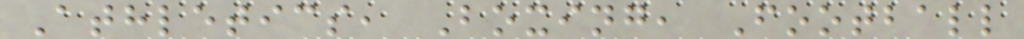Athletics, Boxing, Football
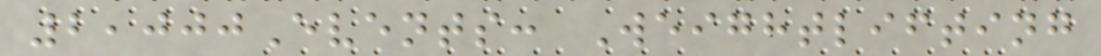2,000Events: Weightlifting
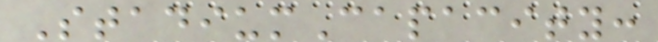StadiumCapacity:
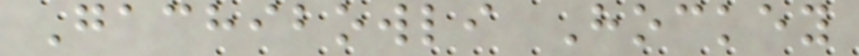Gachibowli Hockey
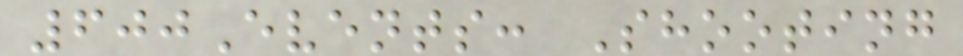600Events: Shooting
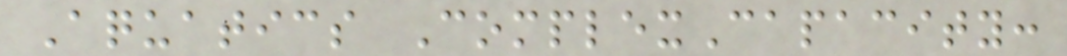Aquatics ComplexCapacity:
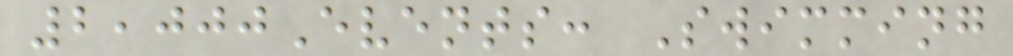2,000Events: Swimming
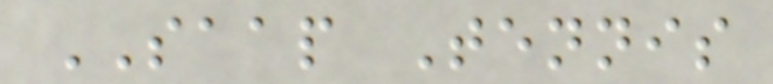SAAP Tennis
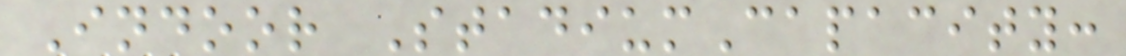Indoor StadiumCapacity:
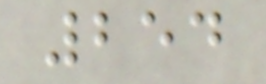254
